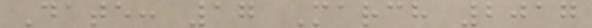Date: 17 March 2017
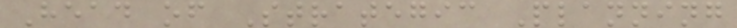Head of Strategic Planning
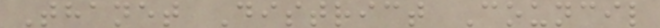Thanet District Council
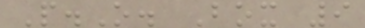P.O. Box 9
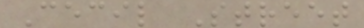Cecil Street
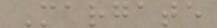Margate
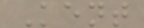Kent
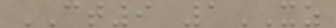CT9 1XZ
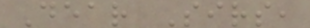Dear Sirs,
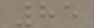85
